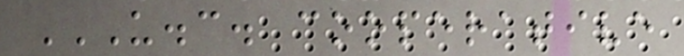U.C. COOPERATIVE
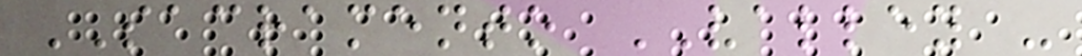SACRAMENTO VALLEY -
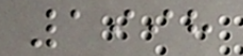1998
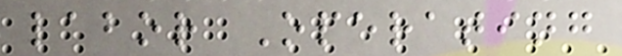labor Operating
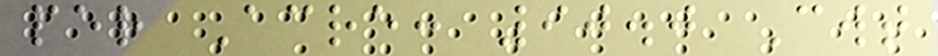per Acre: 90.0 Cwt
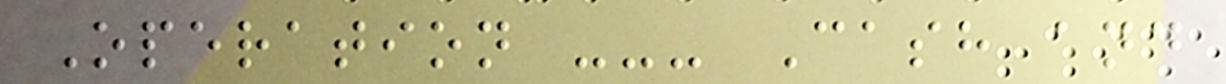Operation --- Cash and
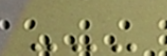---
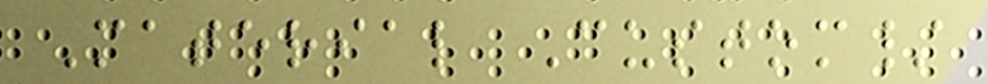Material Custom/
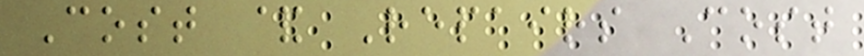Cost & Repairs Cost
